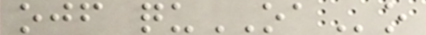ojf quOAo
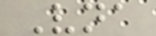Vna
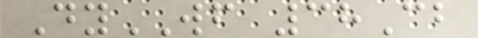DyWF 38Cb
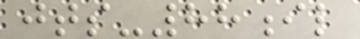jts-88il
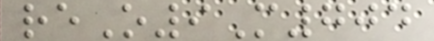reO9M704
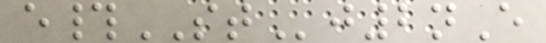e#STj2nE
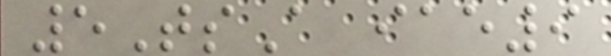5TsA iae9
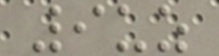9uz
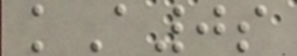kA0s
